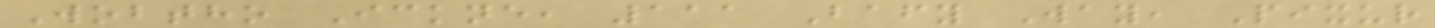Wobtho Ickne, 111 Bafy Way, Pixur
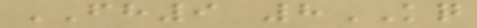FH9 8KQ
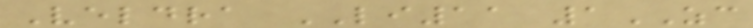Veldra LI11 1ZC
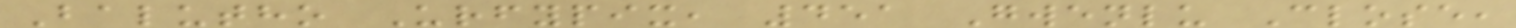Balutho Urfypix, 451 Gwenlu Close,
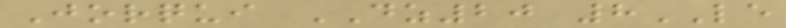Jorqui DZ20 8LE
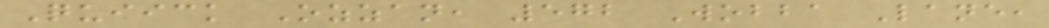Quiick Ozzan, 572 Wobba Lane,
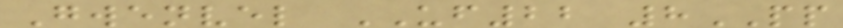Gwenvel UF22 8PP
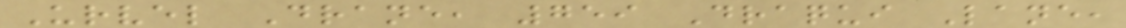Urvel Drane, 759 Draqui Lane,
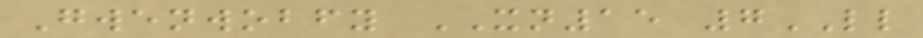Gwenwobfy XN15 7LL
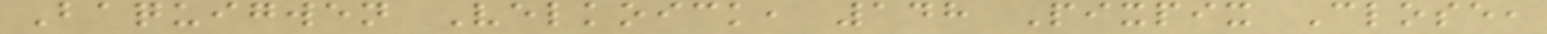Baquigwen Velkoick, 148 Pixpix Close,
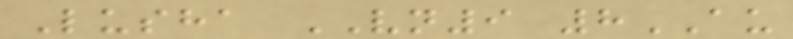Lusha VN9 8AU
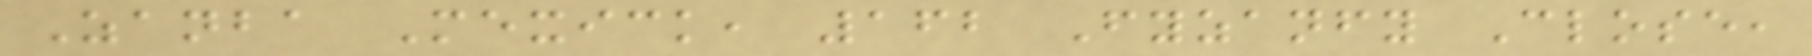Zanba Mexick, 162 Fyzanfy Close,
